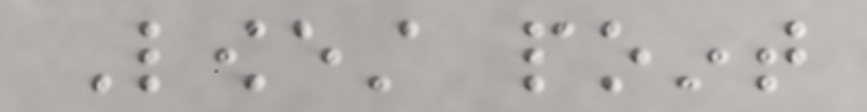Lowest point
